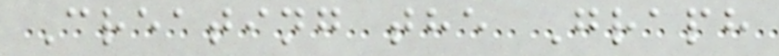Creating the Graph
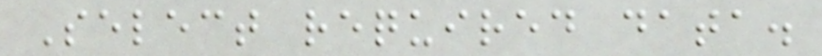Select required data.
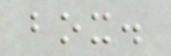box.
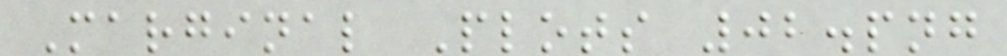Marginal Plots 02.png
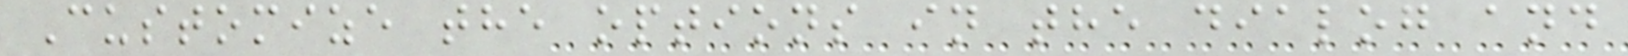Customize the options in the dialog and
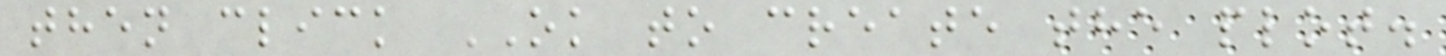then click OK to create the plot.
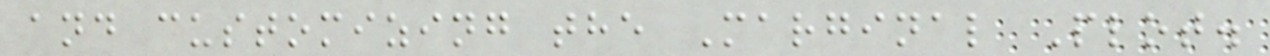and customizing the Marginal Plot.
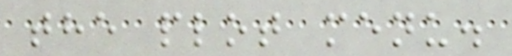the plot menu.
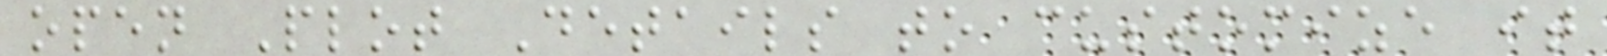open Plot Details to customize it
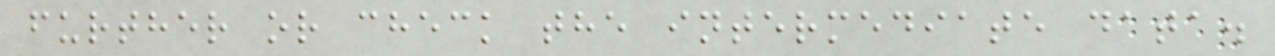further or check the intermediate data.
